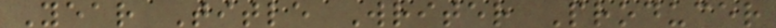Year Title Writer Producer
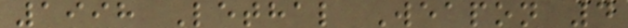1998 Lethal Weapon 4
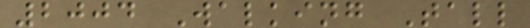2004 Walking Tall
